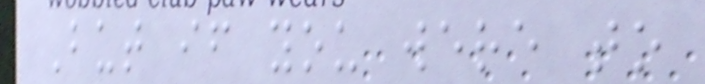But if you were to
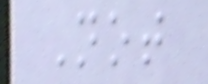Not
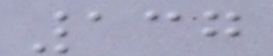137
